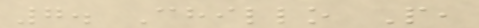7. Chillo P,
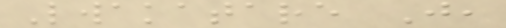Lwakatare J,
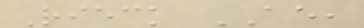Rieck AE,
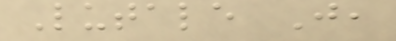Lutale J,
